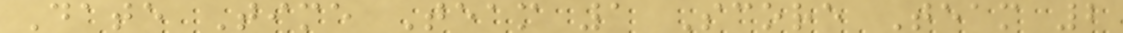Date Time Team 1 Score Team 2
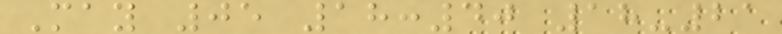May 05 18:40 18-21
